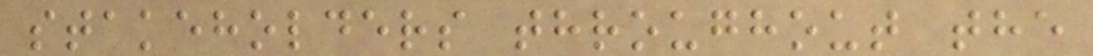stakeholders throughout the
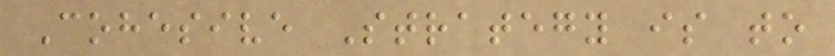Cohesive Strategy is to
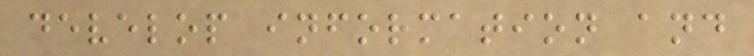develop information and
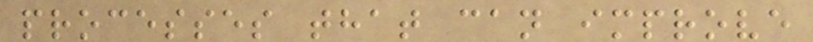processes that can improve
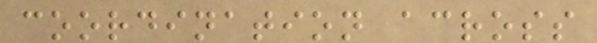coordination across
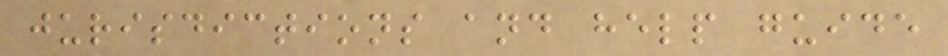jurisdictions and help guide
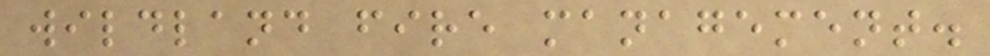wildland fire management.
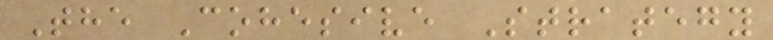The Cohesive Strategy
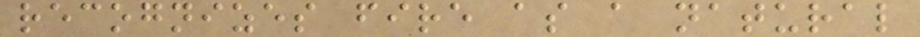recognizes fire as a natural
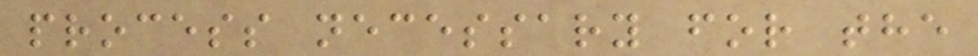process necessary for the
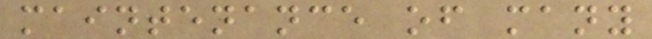maintenance of many
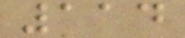114
